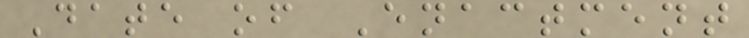Date of Enactment
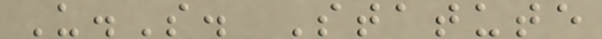U.S. Statute
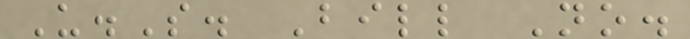U.S. Bill No.
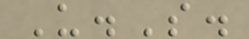U.S.
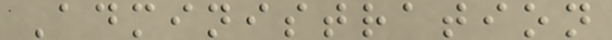Administration
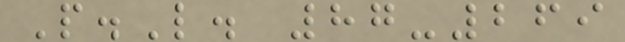P.L. 87-269
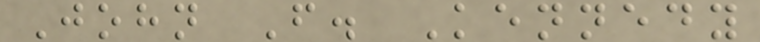John F. Kennedy
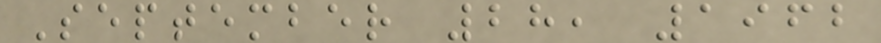September 28, 1962
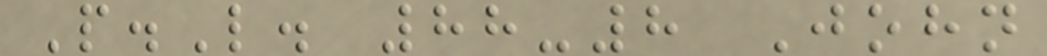P.L. 88-8 John
